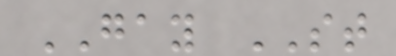GAY ST
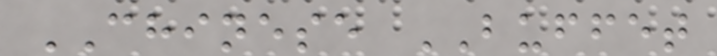CHINESE BUFFET
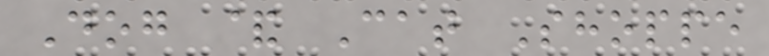Dog & Cat Shoppe
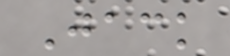Jack
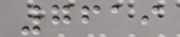7619
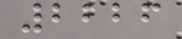2226
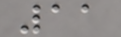11
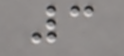3
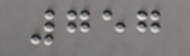757
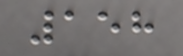158
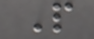P
